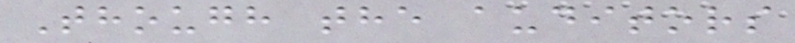Though the auditors
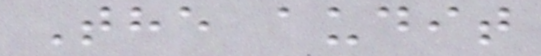The audit
